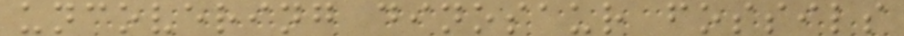uncovering dinosaur fossils
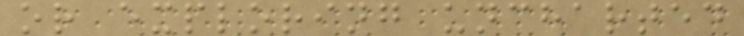or exploring uncharted
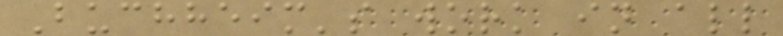Buchheim's work in all
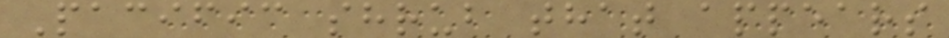Pacific shrub that appears
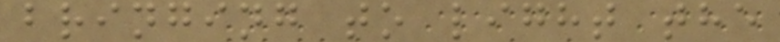bringing to light the
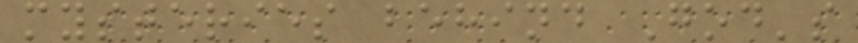mysteries behind God's
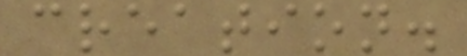creation.
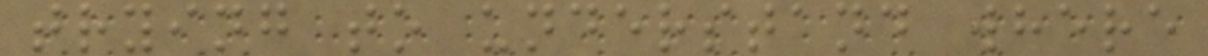trying to understand where
